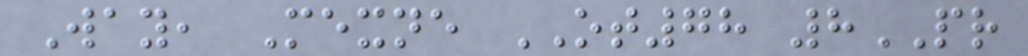Way, Mexne OT78 8PR
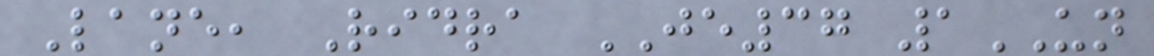Lane, Ridra JE37 1UN
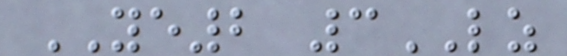YE2 3LZ
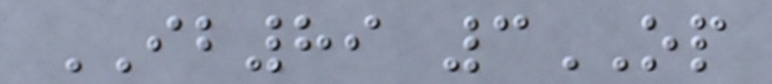IB89 3OP
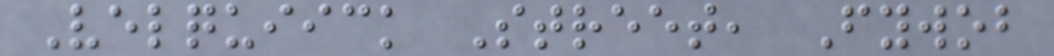Velquiick Street, Fywob
